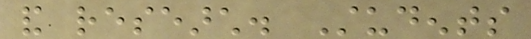and research. Students
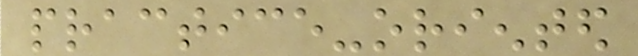practice-oriented
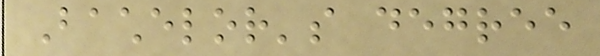Bachelor's degree
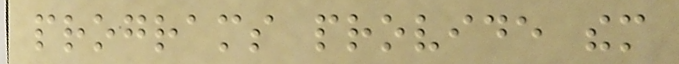programs provide them
